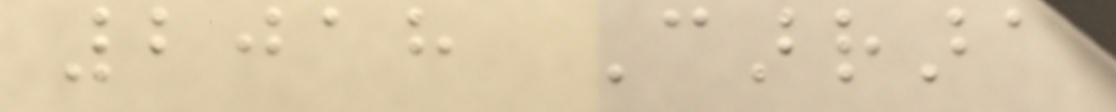2018 Carrara
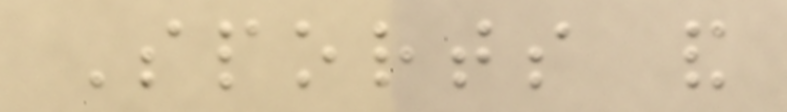Sports and
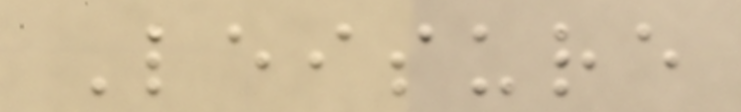Leisure
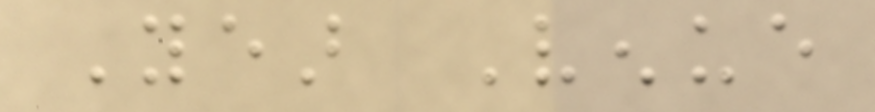Year Venue
